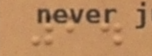2.
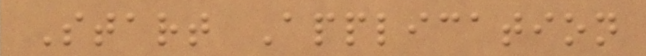Start Application
